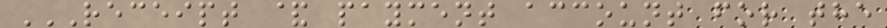RECEIPT & PAYMENT ACCOUNT FOR THE
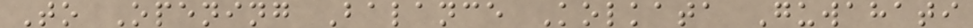To Opening Balance Kolkata Guwahati
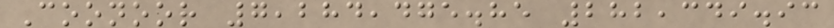Coonoor 7,284,475.85 282,349.93
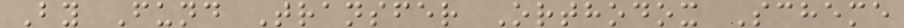By Fund Transfer Orthodox Scheme
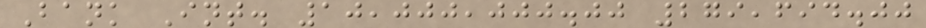Bank Int. 10,000,000.00 279,694.00
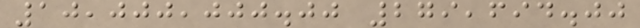10,000,000.00 279,694.00
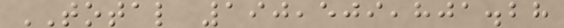TOTAL 190,509,801.28
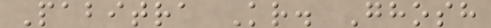Pabitra Kr. Ghosh
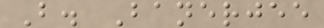B. Banerjee
